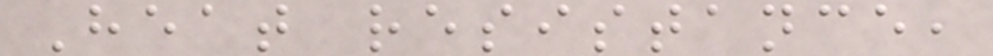Heat resistance,
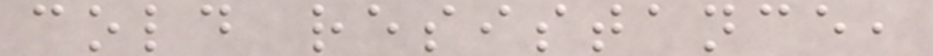cold resistance,
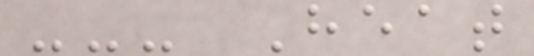--- Heat
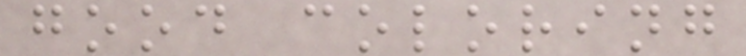good coloring
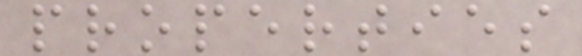properties
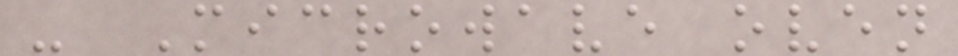- Microwave oven
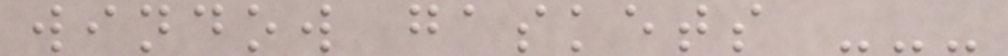window gaskets ---
